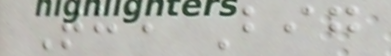The Big
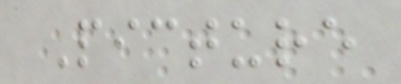Picture
